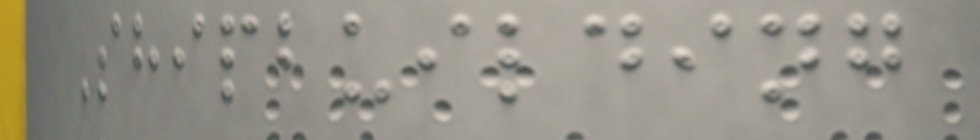Shipbuilding
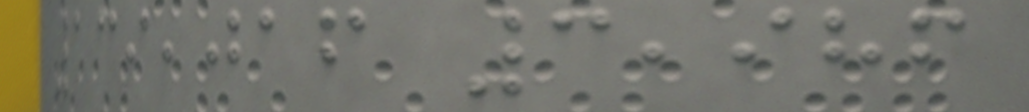139,016 3,986
